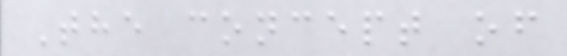The concept of
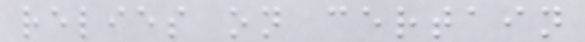relies on certain
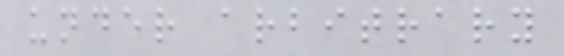under arbitrary
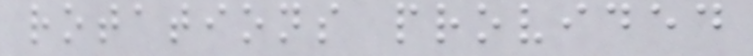rotations provided
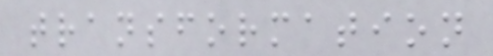transformation
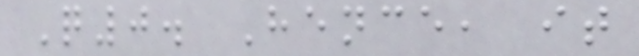Q0. Hence, it
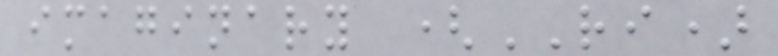imaginary (RI)
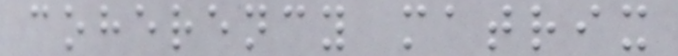coherency matrix
